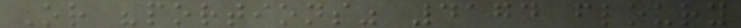Or "portions" 4174 floury
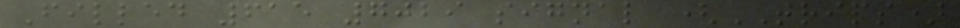Filled 615 7029 signal (TRIPS)
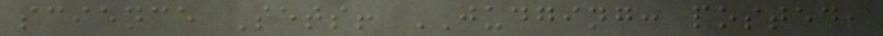science Sets! JUDGING: posted,
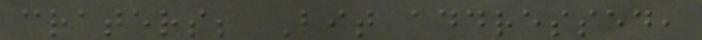craters; Bit addressed,
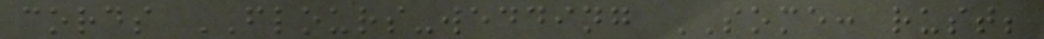cords FLOURS-wedding SOME: rust;
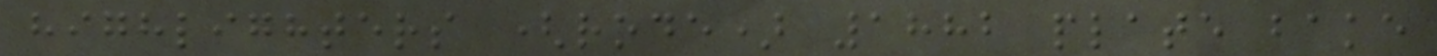highlighters (rode) 1882 plate bake
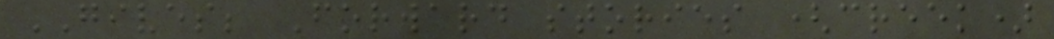GIVES; Forward stories (creek)
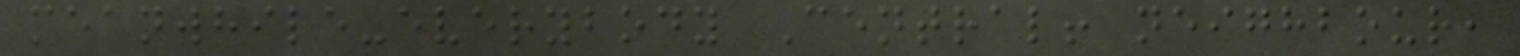meanwhile-everybody Central! neighbour,
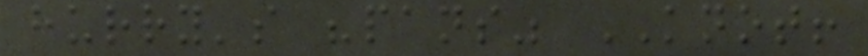hurry's "pans" KNOT!
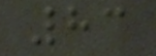83
